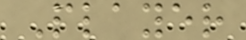Player
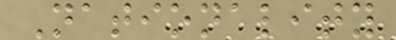Nationality
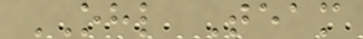OHL Team
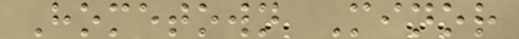Hometown Minor
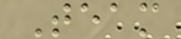Team
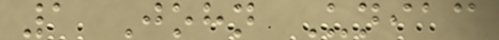1 John Uniac
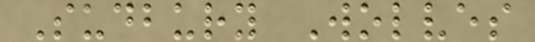Sudbury Wolves
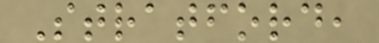Stratford,
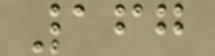167
